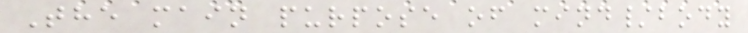The main purpose of mind/body
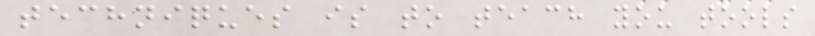techniques is to teach you tools
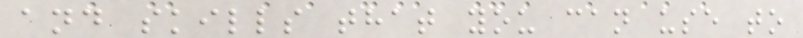and skills that you can use to
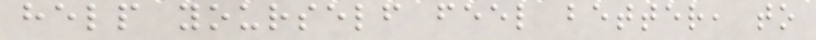help yourself feel better, to
